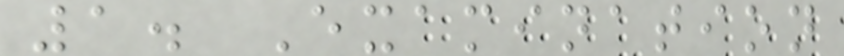1. Examination
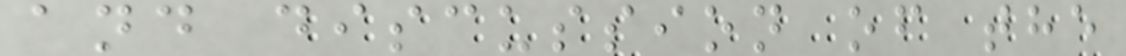and discussion of the
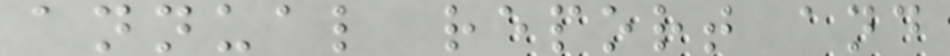annual report and
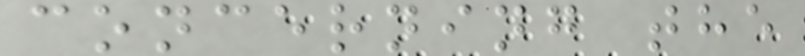concerning the
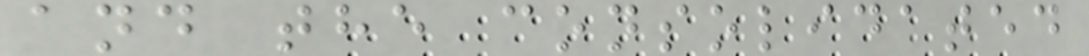and the consolidated
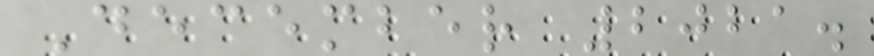December 2021.
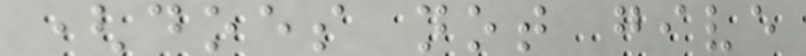(does not give
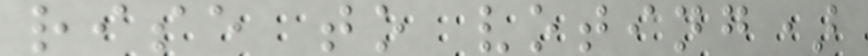rise to voting)
